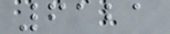6121
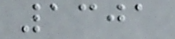1301
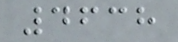4638
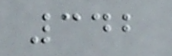342
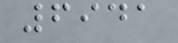6941
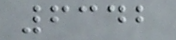6342
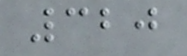320
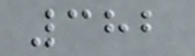382
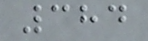384
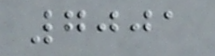7001
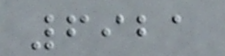6921
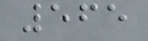565
